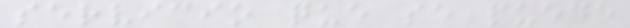servicio que se puede
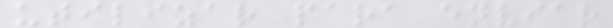utilizar para enviar
